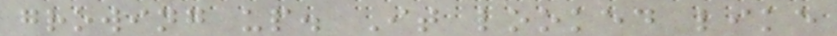growing up. It looked like
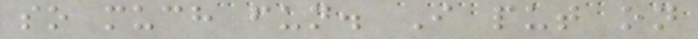so much fun. I put on
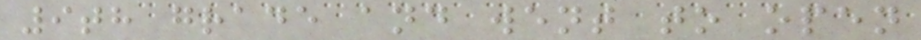9th grade and went to open
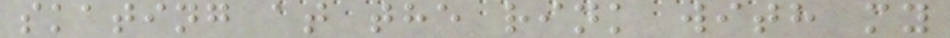skating at the rink with my
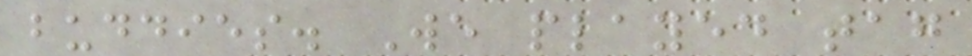buddies. We played tag
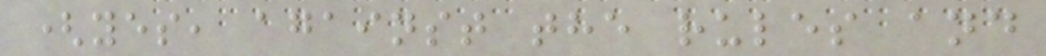(yes, against the rules and
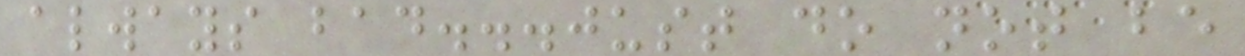always bad...just do not be
